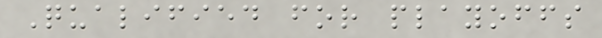Qualified for playoffs
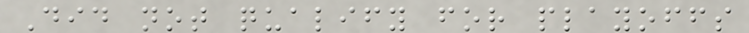Did not qualify for playoffs
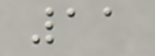11
